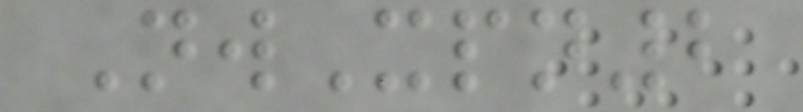NwXpn2
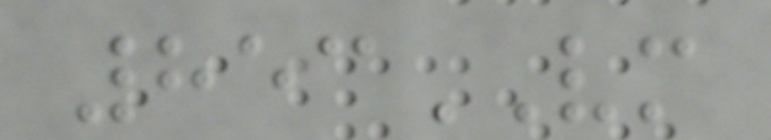853VM
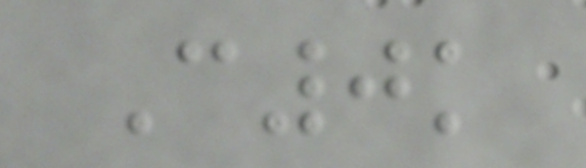C0k
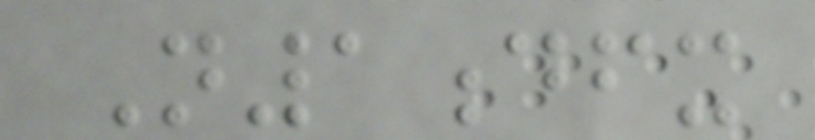N1dfx
